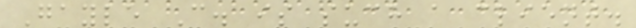Gayle C. is such a client.
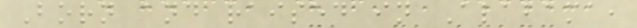Born and raised in Alabama,
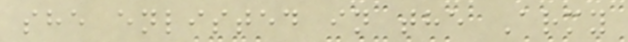she enlisted in the Army
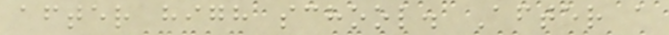after high school. After a
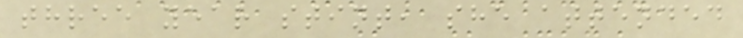three year stint, she attended
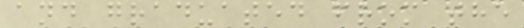and graduated from the
